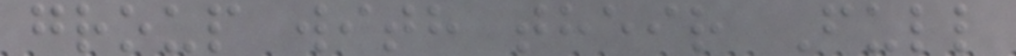group with their Full
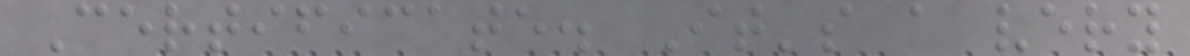Certificate. It's a very
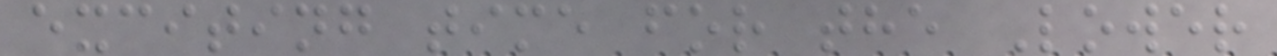exciting time for the Lower
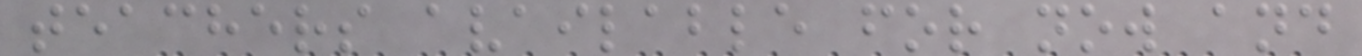teachers available for now and
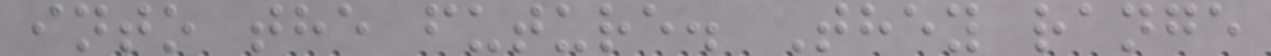into the future. They range
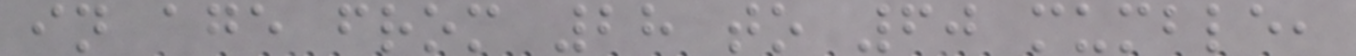in age from 28 to 60 mumble,
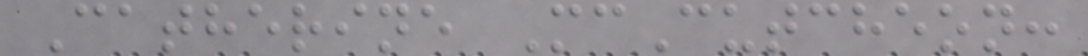Catherine McCutcheon:
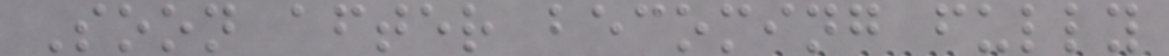Soon after becoming fully
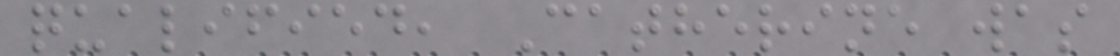qualified, Catherine was
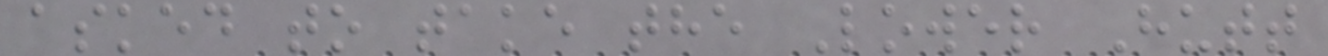asked to take the Lower Hutt
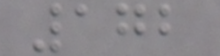172
